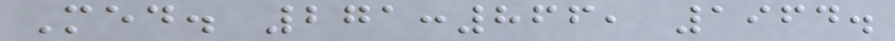Med. 271:866, 1964.
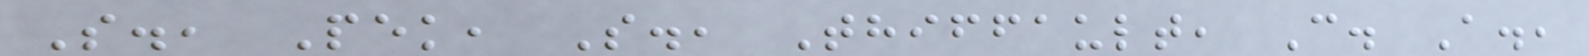S., Pek, S., Thiffault, C. A.,
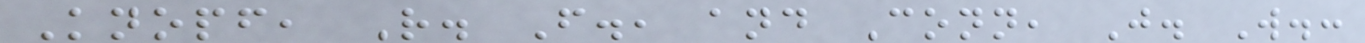Knopf, R. F., and Conn, J. W.:
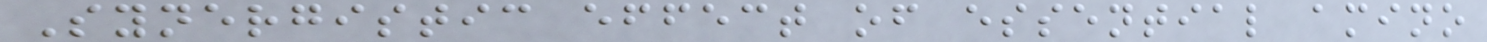Synergistic effect of essential amino
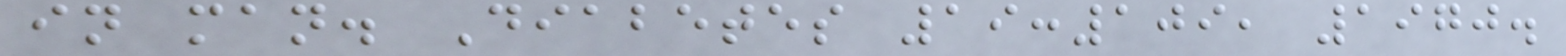in man. Diabetes 19:109, 1970.
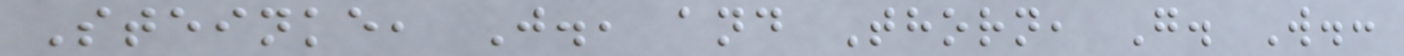Steinke, J., and Thorn, G. W.:
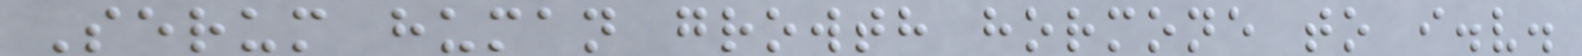Serum human growth hormone to i.v.
